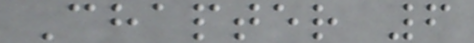Chapter 6
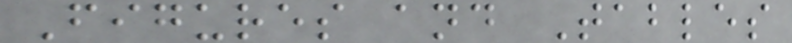Figures and Tables
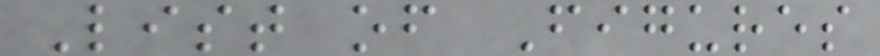List of Figures
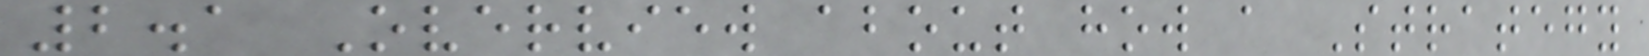2.1 Overview about how a Strategy
